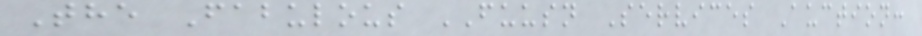The Fabulous FUUSN Services Auction:
